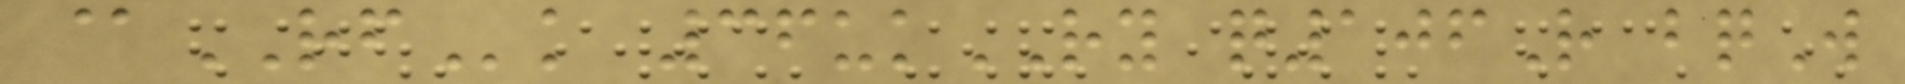@RFk 36ukRY q106R bqW
